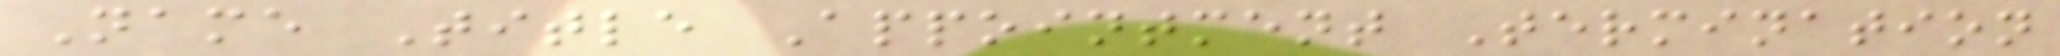Name Title Appointment Termination
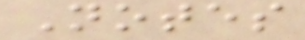Notes
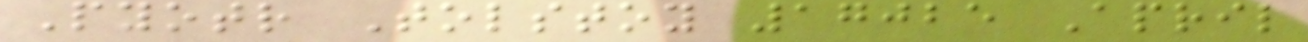Pyotr Tolstoy 17025 April
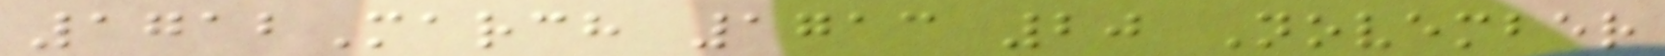1712March 1713 20 November
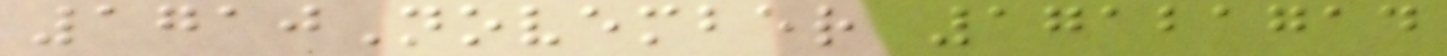1710November 17121714
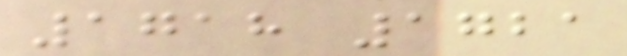1718 1721
